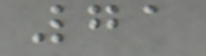71
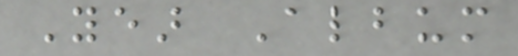Year Album
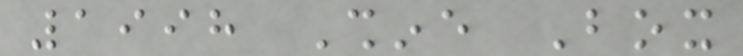1998 Shine Box
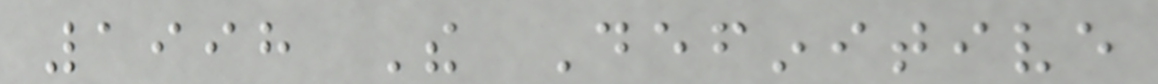1998 The Definitive
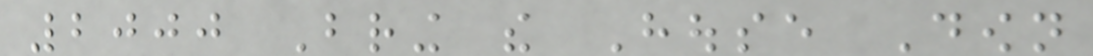2000 Bring the House Down
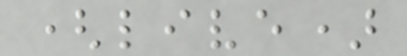(live)
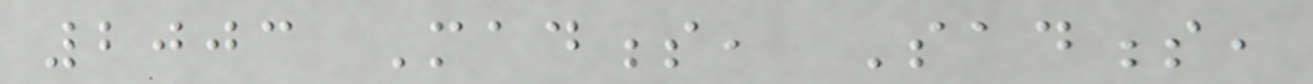2003 Madness, Sadness,
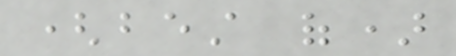(best of)
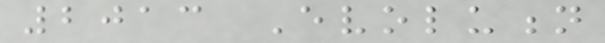2013 Evolution
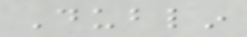Dublin
